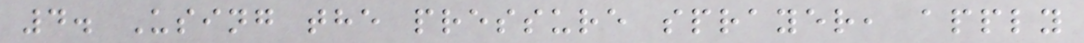4. Using the pressure sprayer, apply
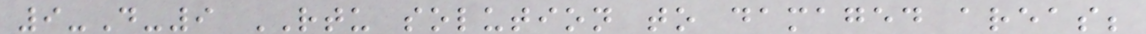9-D-9 RTU solution to damaged areas;
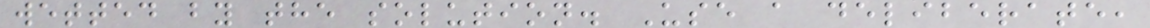wetted by the solution. Use a deliberate,
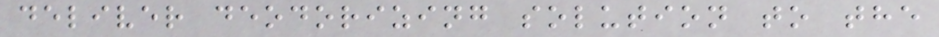deliver deodorizing solution to the
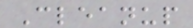Cleanup
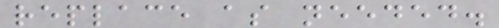replace as needed.
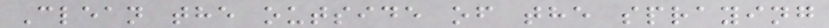Clean the outside of the spraying
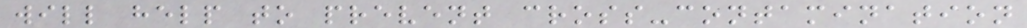will help to prevent cross-contamination
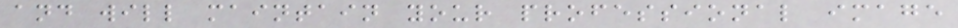and will maintain your professional image
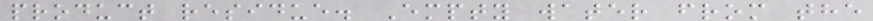product residue. Empty water from the
